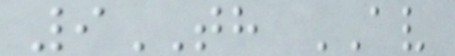9TH AV
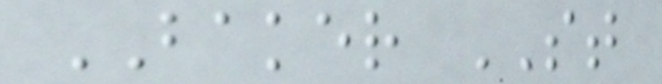BAKER ST
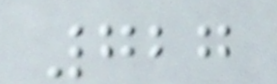727
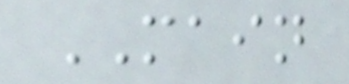MAIN
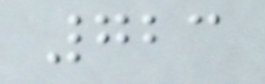723
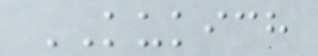KUKICH
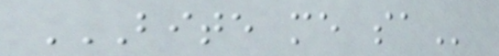BITE ME SA
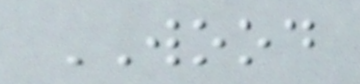WOOD
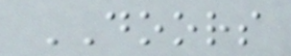DOORS
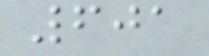601
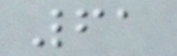61
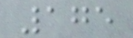175
